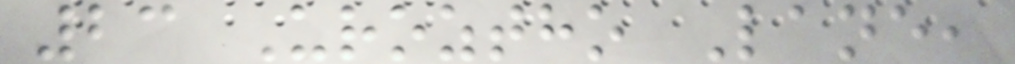23 Uroztho Lane,
